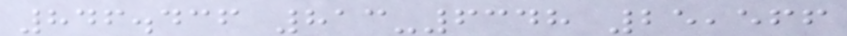846.436 813-6348 25,566
